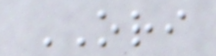ORI
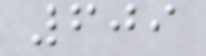609
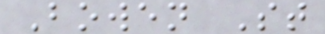Bowen St
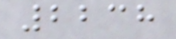2238
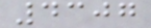4307
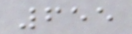655
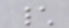\
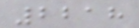2218
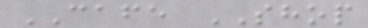CAFE SHOP
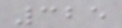325
